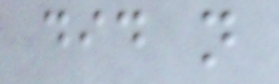did not
